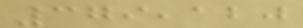379,120
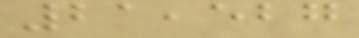21,527
